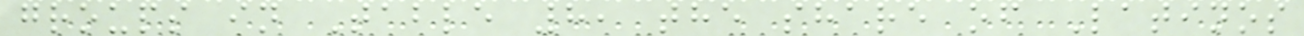groups in Table 8, the share of Latinos
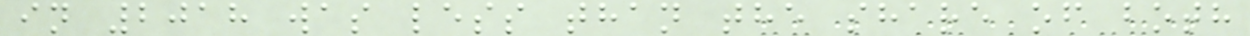in 2018 was less than the share of both
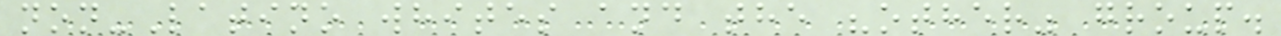non-Latino whites and the "other" group.
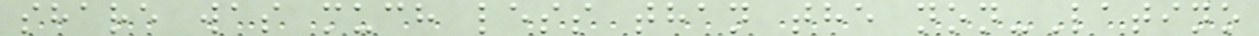share was much less than the non-Latino
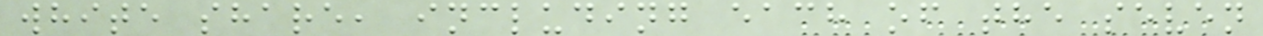white share, including each of the seven
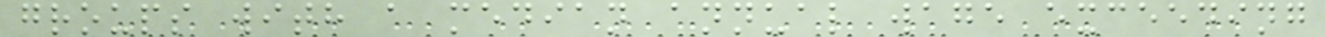groups with a median annual wage exceeding
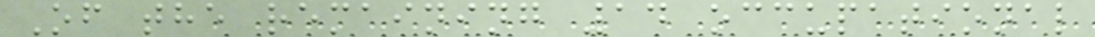Of the remaining 14 occupational
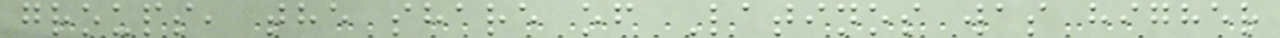groups, the share of Latinos was higher
